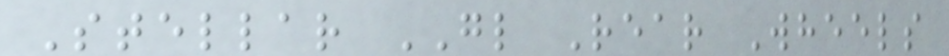Stellar GL Rear Wheels
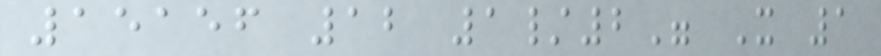15156 12 1/2" X 1
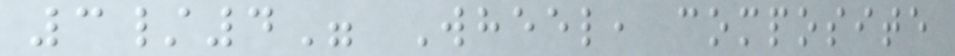3/4" Wheel, composite
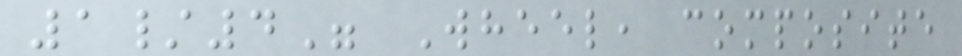1/4" Wheel, composite
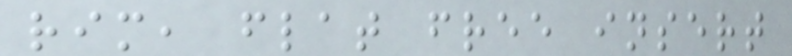rim, flat free insert
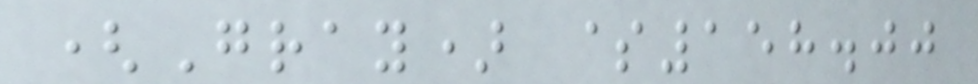(Gray) $158.00
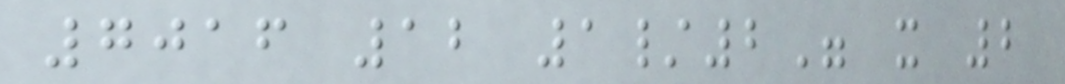7016 12 1/2" x 2
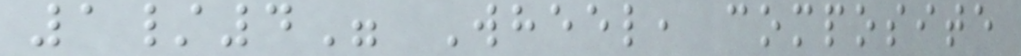1/4" Wheel, composite
